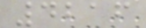4216
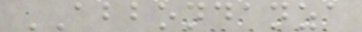ABBONDANZA
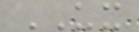UX
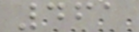461
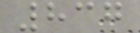837
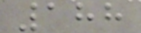188
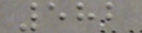582
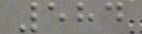584
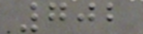702
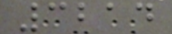3214
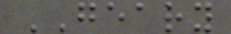GEARY
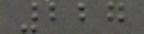227
